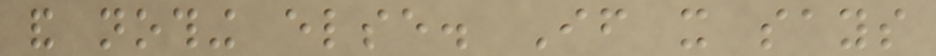and nothing else. If it says
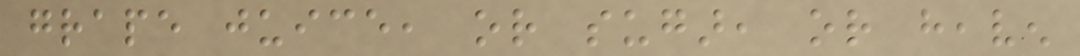grape juice, or sugar, or heaven
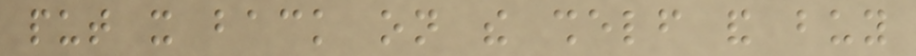put it back on the shelf and buy
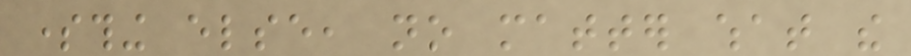something else, no matter what the
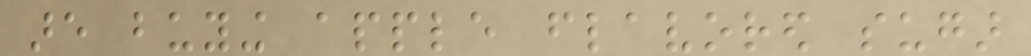are buying apple flavored sugar
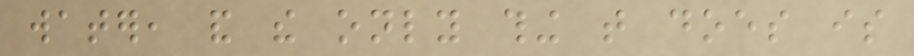water, and the only thing that does is
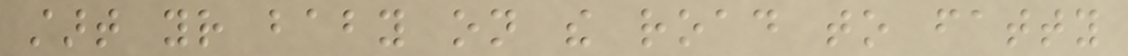start your baby on the road to fatty
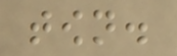town.
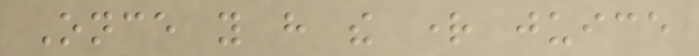Once you have the right juice
